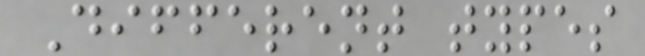Different types
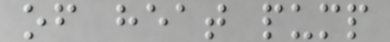of heat pump
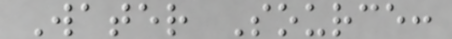Water Source:
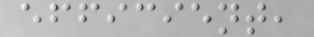efficient,
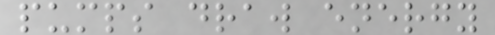pumps draw energy
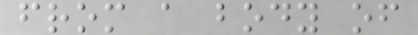from a body of
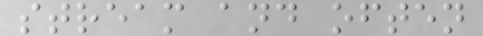stream and often
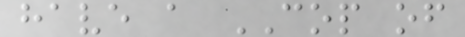have a COP of
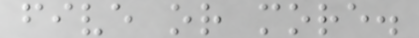five or more.
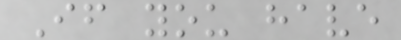If you have
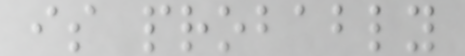is probably
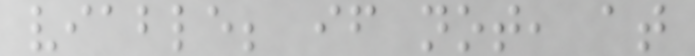viable; if not, at
